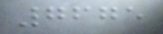7675
